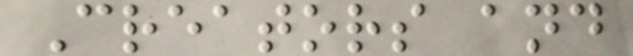Creators and
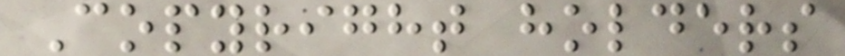Copyright holders
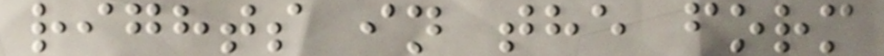rights in the form
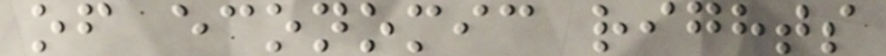of economic rights
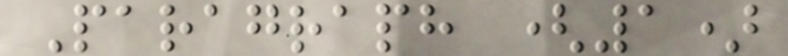Paragraph (1)
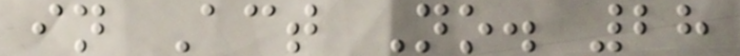in Act No. 28
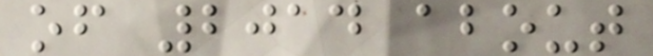of 2014 about
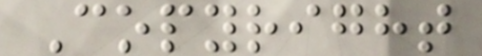Copyright
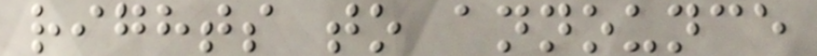rights to announce
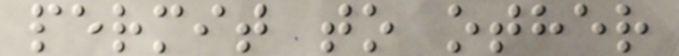permit to other
